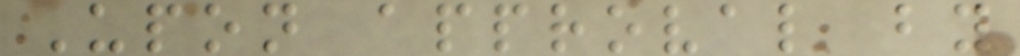Upon approval by
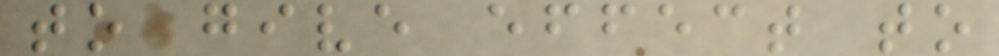to give effect to
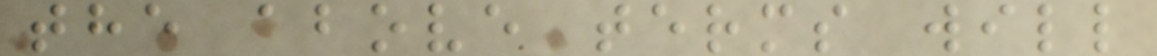the above terms will
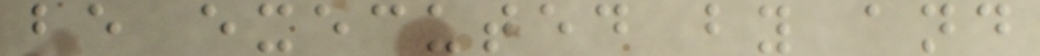be executed by and
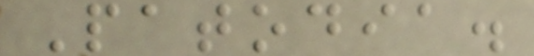Patodia.
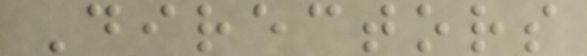Directors
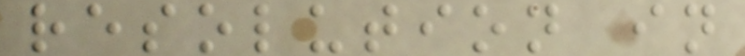resolution in
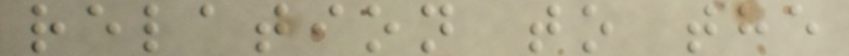relation to the
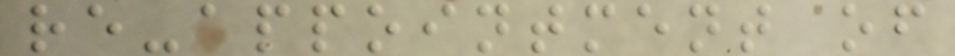re-appointment of
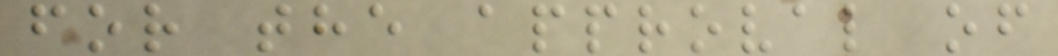for the approval of
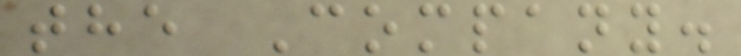the Company.
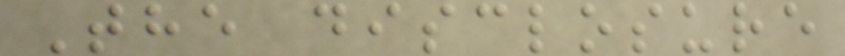The disclosure
